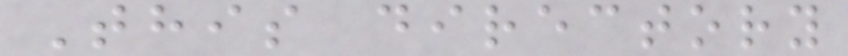This directory
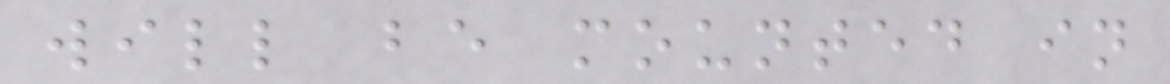will be mounted in
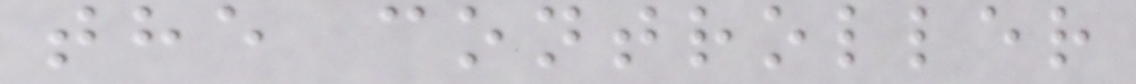the controller
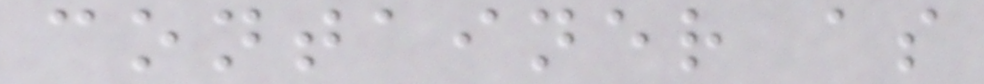container as
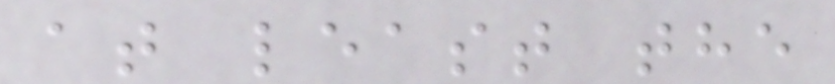at least the
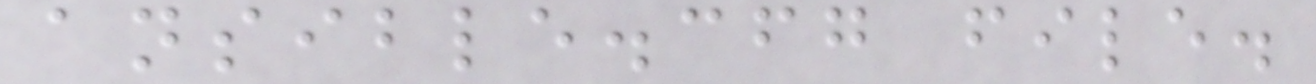ansible.cfg file.
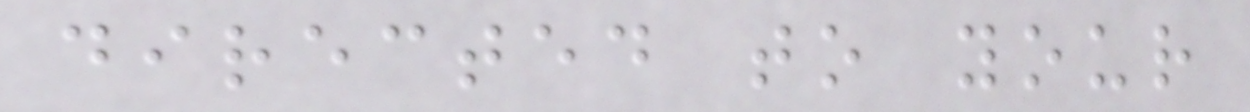directed to your
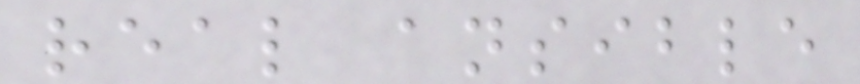real ansible
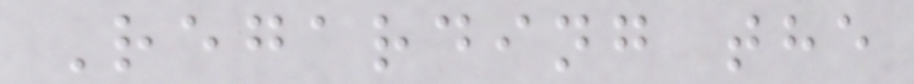Regarding the
